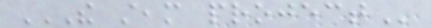THE STEAM PROJECT
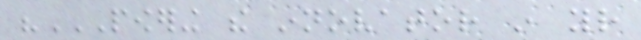"POWERING THE INNOVATOR IN YOUR
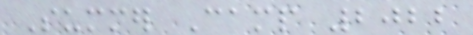Summer Camp 2022
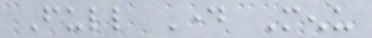Full Day Menu
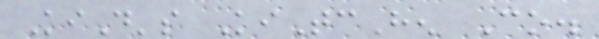KiD's KiTcHen Co.
